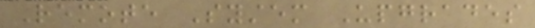Remote System Upgrades
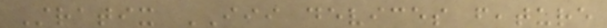Stratix III devices feature
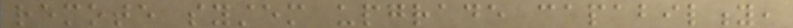remote system upgrade capability,
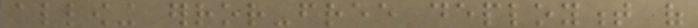allowing error-free deployment of
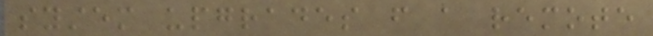system upgrades from a remote
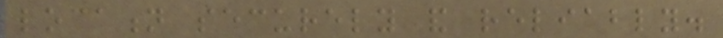location securely and reliably.
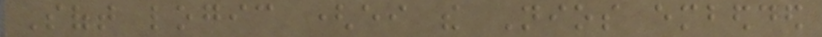Soft logic (either the Nios embedded
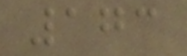173
